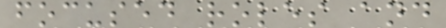focused roles and
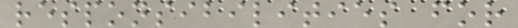responsibilities for
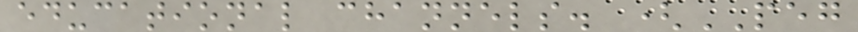educational channels. (PEG
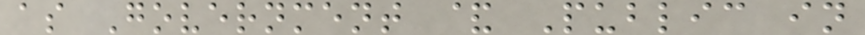as Government & Public in
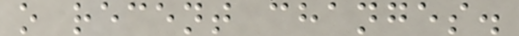o recent changes.
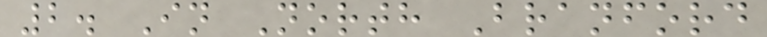2. In North Branford
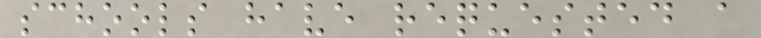schools have requested a
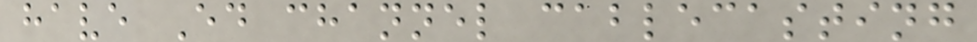have Ed channel cablecasting
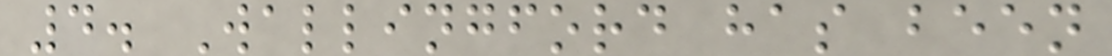4. Wallingford has been
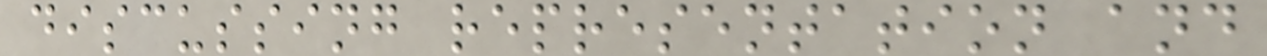discussing representation and
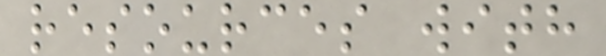resources with
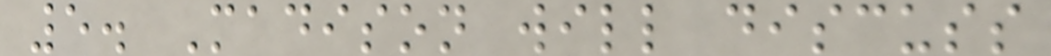5. Madison will discuss
